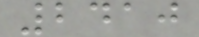2410
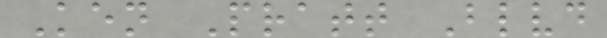Ken Pratt Blvd
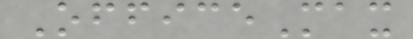OfficeMax
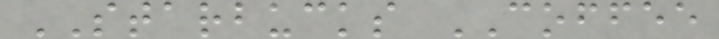STARBUCKS COFFEE
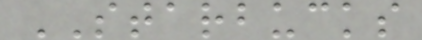STARBUCKS
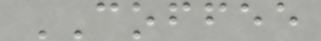COFFEE
